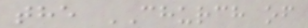the CHURCH of
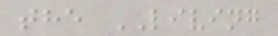the LIVING
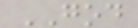GOD
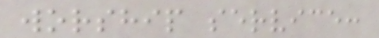worship service:
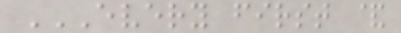EVERY FIRST &
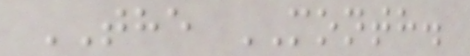THE MONTH.
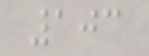103
